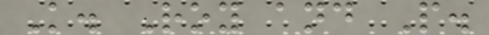K. Roy and P.
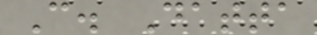C. Datta
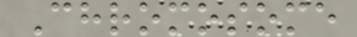Chromosome
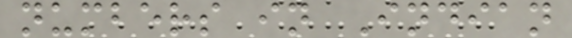numbers in Indian
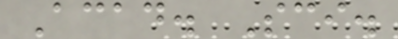Acad. Sci.
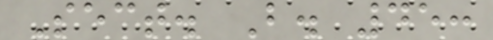Sect. B. 45:
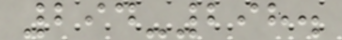294-298.
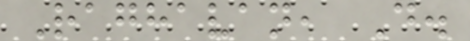Raghavan, D.
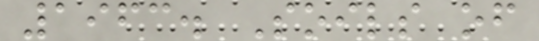1963. Soils of
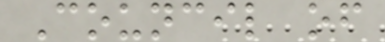Council of
